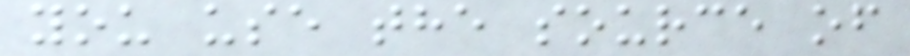you use the source of
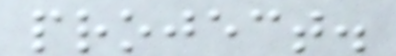project.
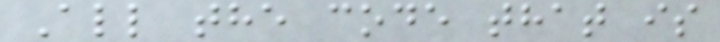All the code that is
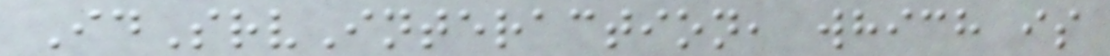IdSrvInteraction, which is
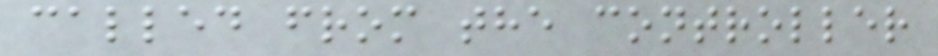called from the controller
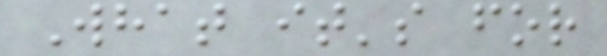What it's for
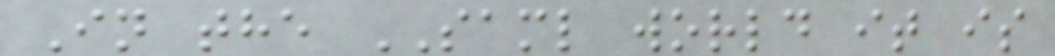In the SAML world it is
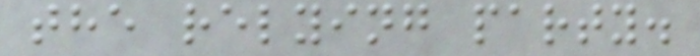the relying party.
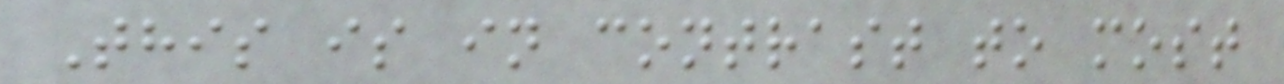This is in contrast to most
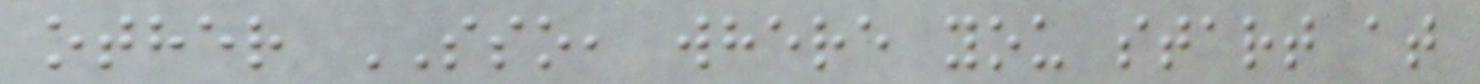other SSO, where you start at
